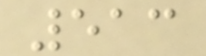513
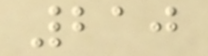210
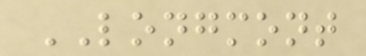LONGMONT
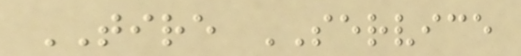TIRE SERVICE
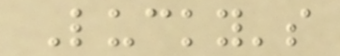Lucky's
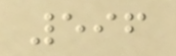596
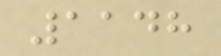1148
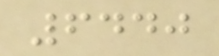6440
